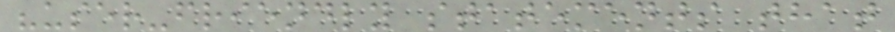"user-friendly statements that
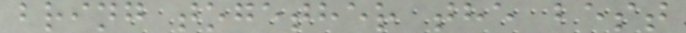bring together the best
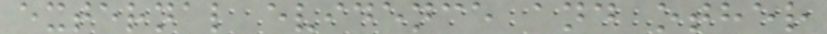external evidence and other
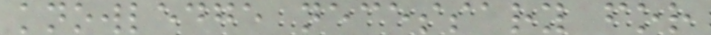knowledge necessary for
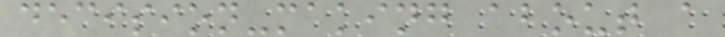decision-making about a
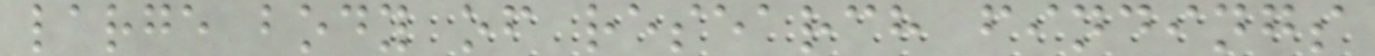large body of research findings
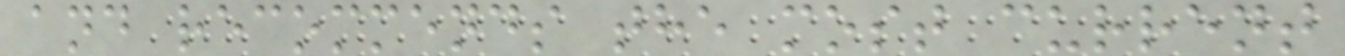and recommends the most current
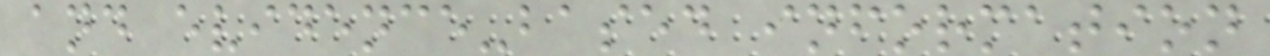and evidence-based information
